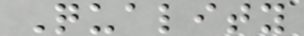Quality
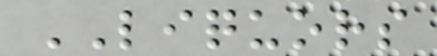LIQUORS
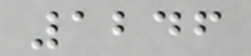1246
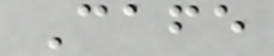Cafe
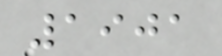1901
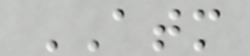ATM
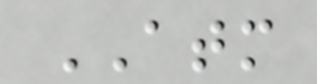ATM
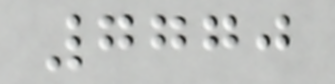7770
